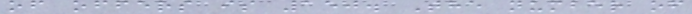of offers is 150. The number of
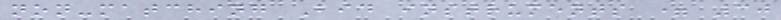non-matching Bid instruments = 30
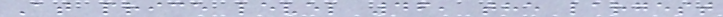At price level 46, the largest
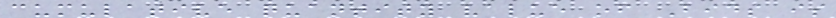cumulative quantity value of Bids is
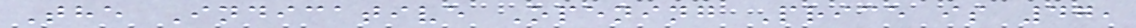The Indicative Opening Price is 47,
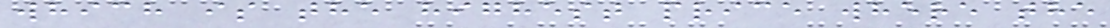which is the highest price where the
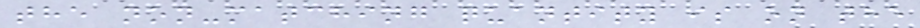the non-matching quantity is on the
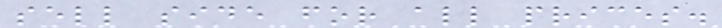sell side for all prices.
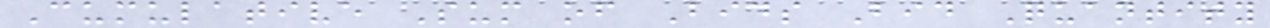Cumulative Sum of Bids Bid Quantity
